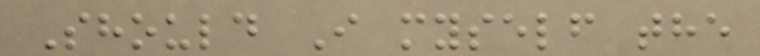Should I myself the
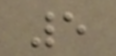5
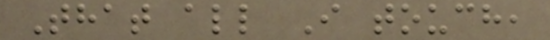That all I touch,
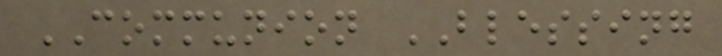COMMUNION BLESSING
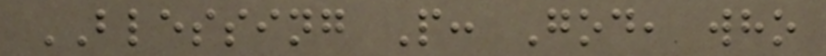BLESSING P: God, who
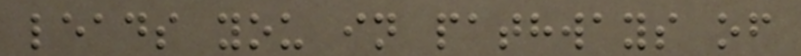leads you in pathways of
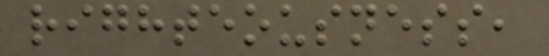righteousness,
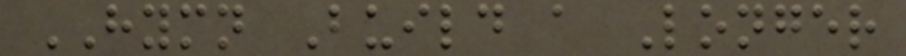HYMN Build a Longer
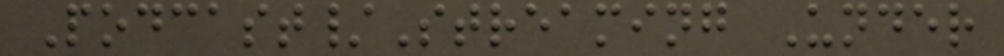Podcast/Streaming Under
